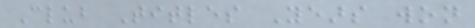Club Titles Years won
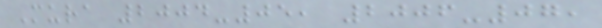Mura 2004-05, 2006-07,
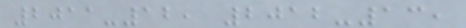2011-12, 2012-13,
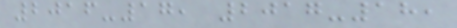2016-17, 2017-18,
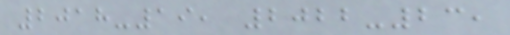2018-19, 2022-23,
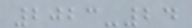2023-24
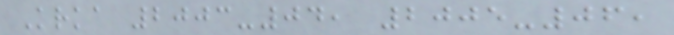Krka 2003-04, 2005-06,
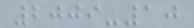2009-10
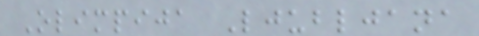Olimpija Ljubljana
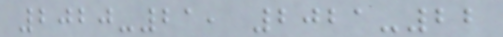2020-21, 2021-22
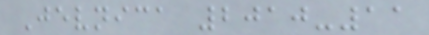Jevnica 2010-11
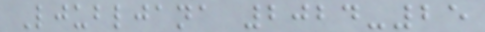Ljubljana 2024-25
